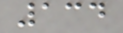134
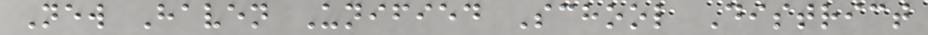New Haven Unified School District
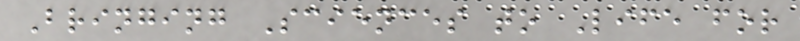Bringing Sciences to Life for
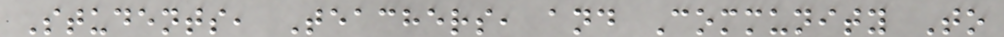Students, Teachers, and Community To
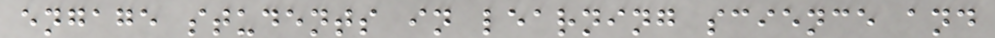engage students in learning science and
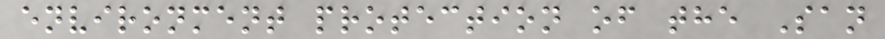environment protection of the San
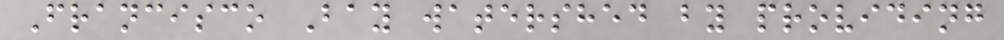Francisco Bay watershed by providing
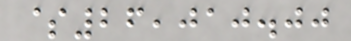$26,010.00
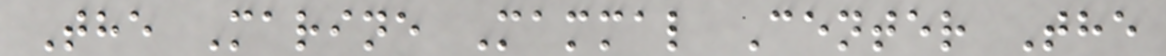The Marine Mammal Center The
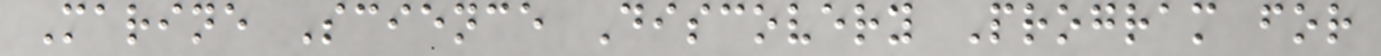Marine Science Discovery Program for
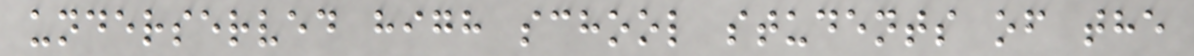underserved high school students of the
